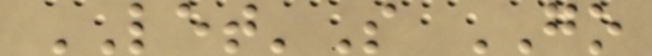LET'S GO
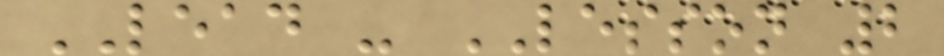LEAD - LESSON 2
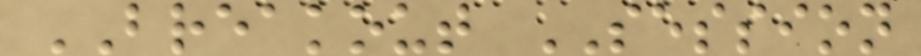BREAKOUT SESSION
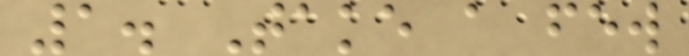1. Take a few
